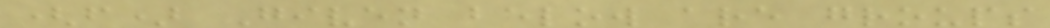(f) Given below are groups
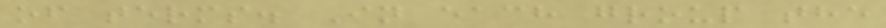of terms. In each group the
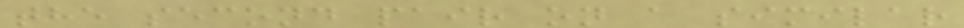the second pair on a similar
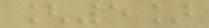[5]
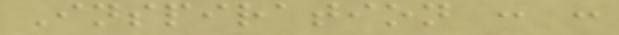Inspiration : :
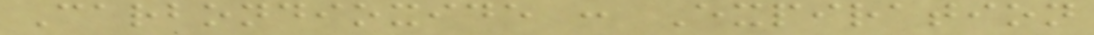Carbondioxide : Expiration
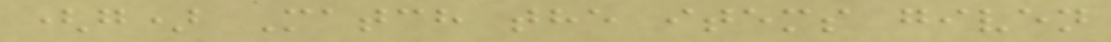(g) Match the items given
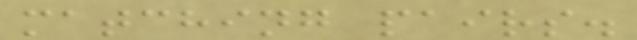matching pairs.
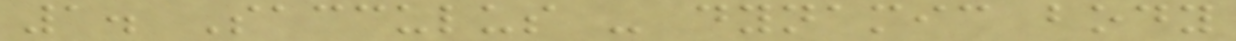1. Sacculus - dynamic body
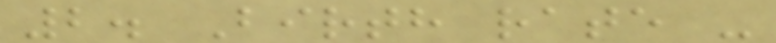2. Birth rate -
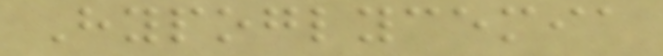Hypoglycemia
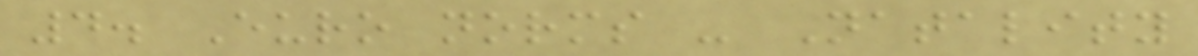4. Euro norms - Natality
